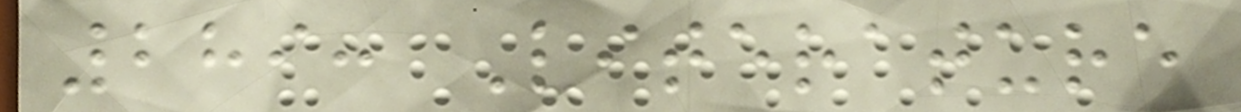289: Literature
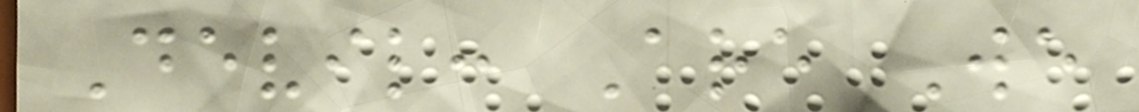Devil: Are We
